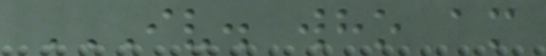IV. WHO AM
